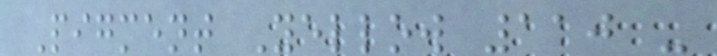Pigment Yellow 110 -
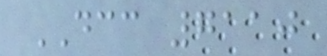DCC 7110
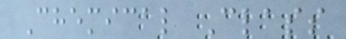Chemical Class
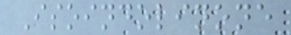Isoindolinone
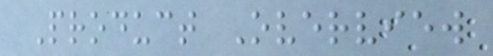Product Overview
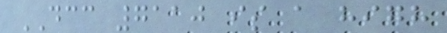DCC 7110 is a high
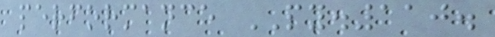performance PY.110.
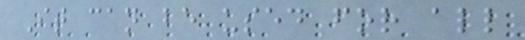It can be used for all
